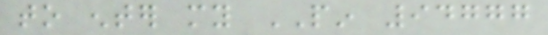to enter my PIN 94777
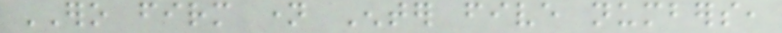ERO firm name Enter five numbers,
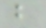but
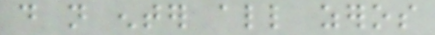do not enter all zeros
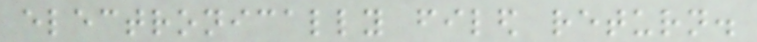electronically filed return.
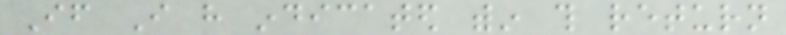If I have indicated within this return
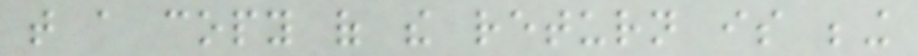that a copy of the return is being
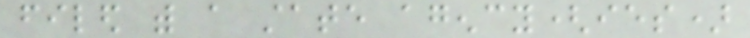filed with a state agency(ies)
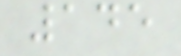145
